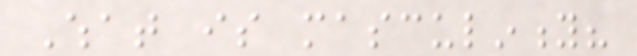What is masculinity?
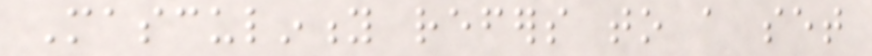Masculinity refers to a set
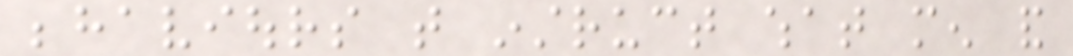behaviours that instruct what men and
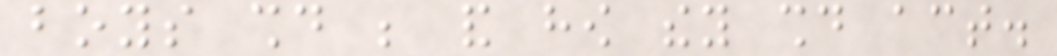boys should be and how they should act.
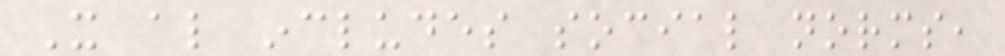It also includes social norms,
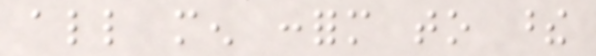all men conform to these
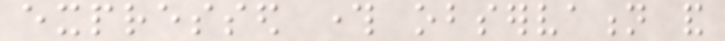expressed through observation and
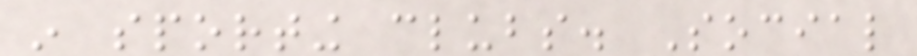in sporting clubs. Social
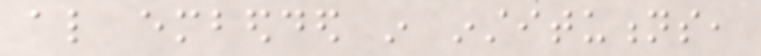also embedded in institutions,
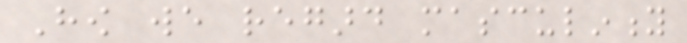How we regard masculinity
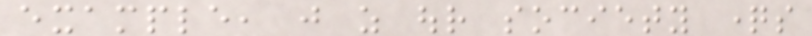example, just as our society questions
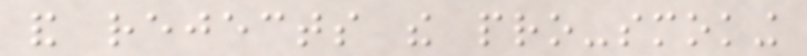and rejects the pro-smoking
